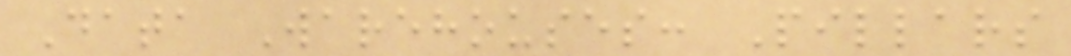Data Warehouses: Pillars
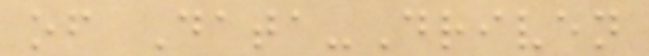of Data-Driven
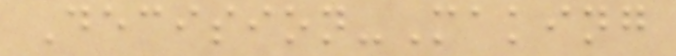Decision-Making
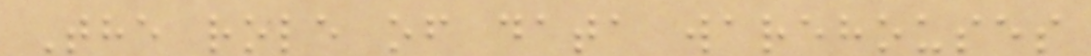The role of data warehouses
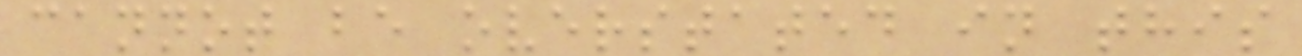cannot be overstated in this
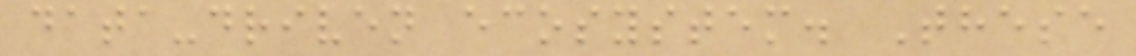data-driven ecosystem. These
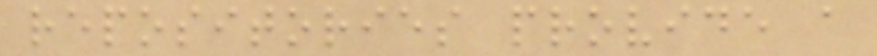repositories provide a
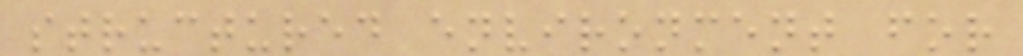structured environment for
